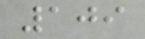109
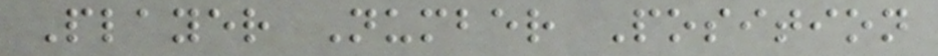Player Number Position
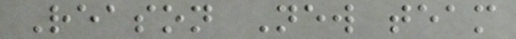Reason New team
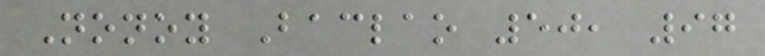Nonoy Baclao 50, 97
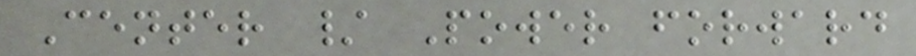Center / Power forward
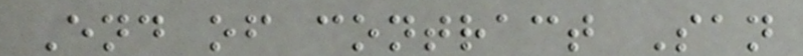End of contract San
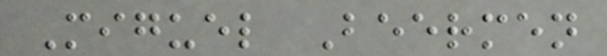Miguel Beermen
